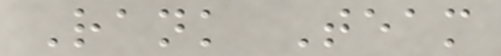Rank Team
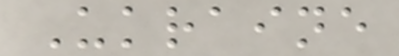Ukraine
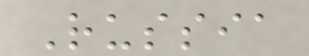Russia
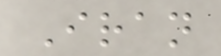Iran
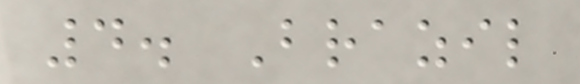4. Brazil
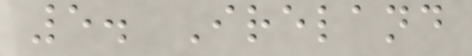5. Ireland
